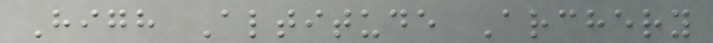High Altitude Archery
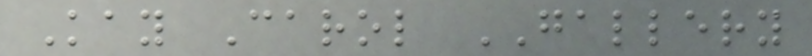Kay Carol GALLERY
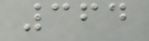364
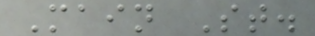Main St.
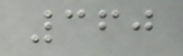360
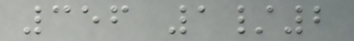356 1/2
